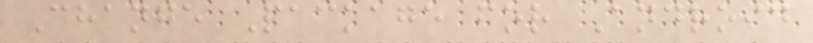Change Package for Android
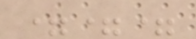===
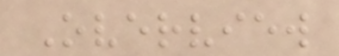Overview
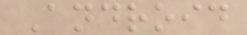Android
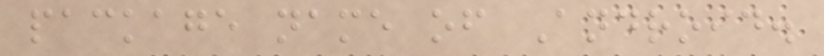package name of Android.
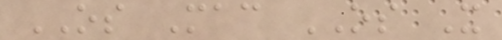OS Mac OS X
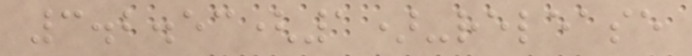3.2.53(1)-release
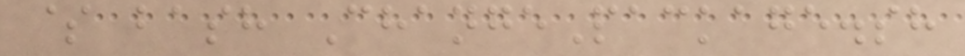$ bash ChangePackage.sh
